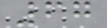67
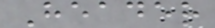Header
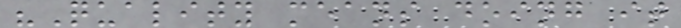"Quality means doing it
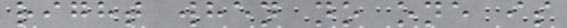right when no one is
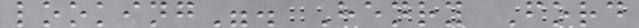looking". Henry Ford
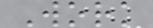Work
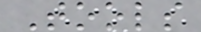Tools
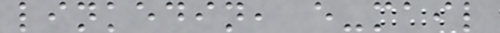linkedin, e-mail
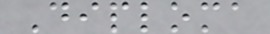Diploma
